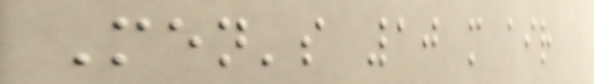Men's 10 m air
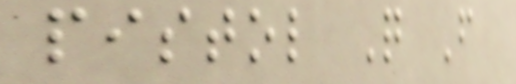pistol Q F
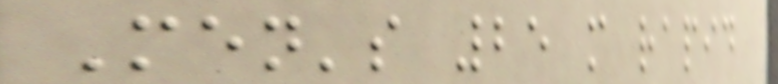Men's 25 m rapid
